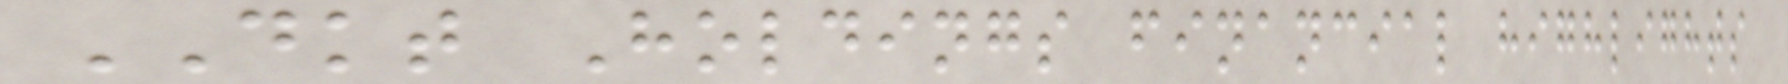DKT Holdings financial highlights
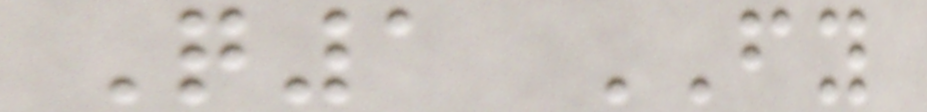Q1 FY
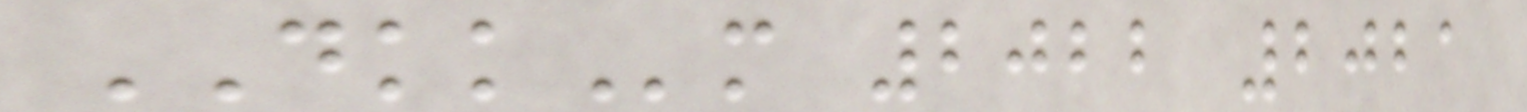DKKm 2022 2021
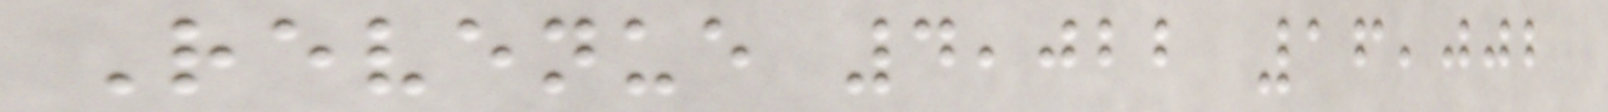Revenue 4,022 16,002
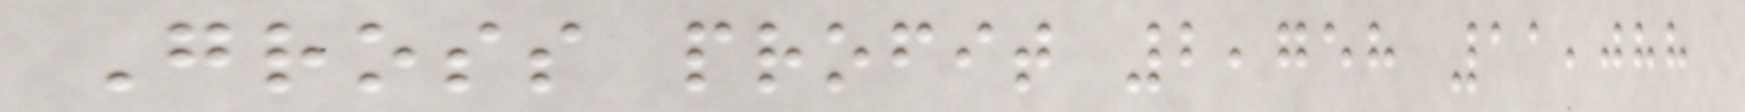Gross profit 2,758 11,088
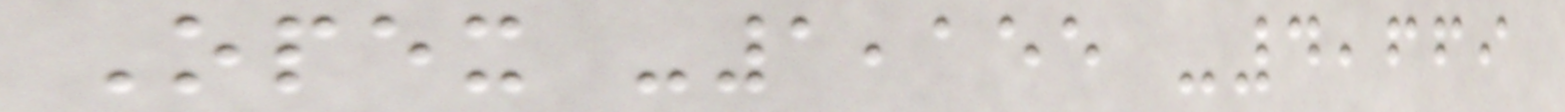Opex -1,155 -4,669
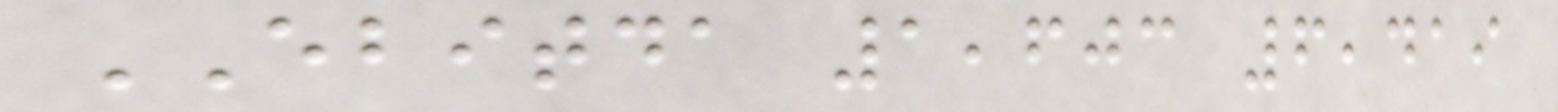EBITDA 1,603 6,419
